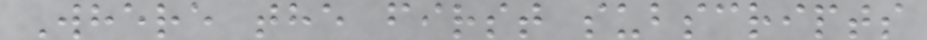Where the first subscripts
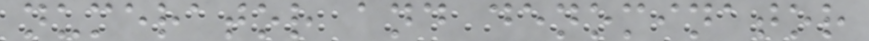numerator and denominator
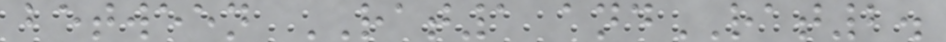between RAT1 andRAT2.
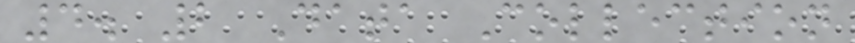4. 2 Data Collection
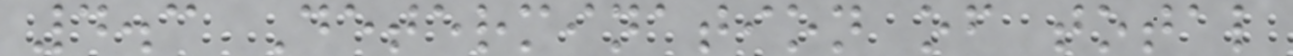4.3 Determination of total
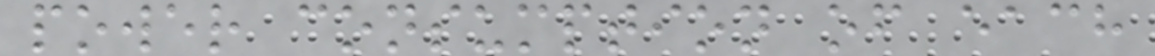power consumption of each
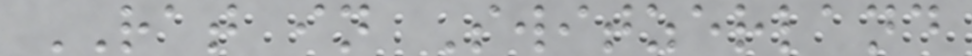RAT in Switzerland
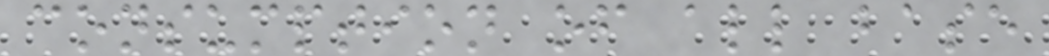consumption of all base
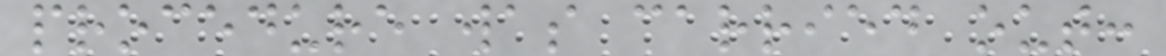procedure was carried out:
